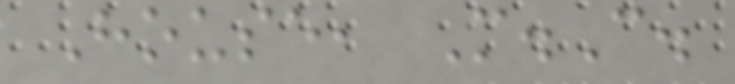House, M.C.
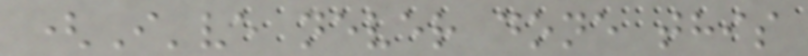(I've never done this
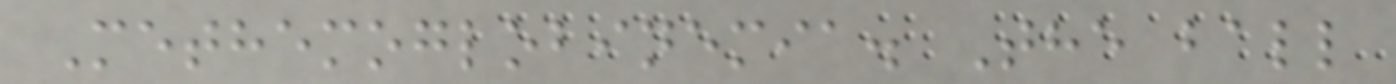Methemoglobinemia. The ball
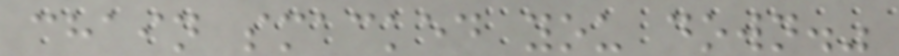chain smacked you down."
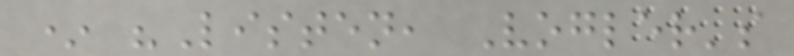* "Listen, Vogler's
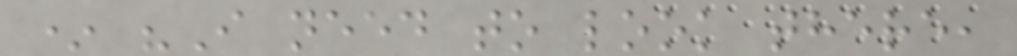* "I need to look there,
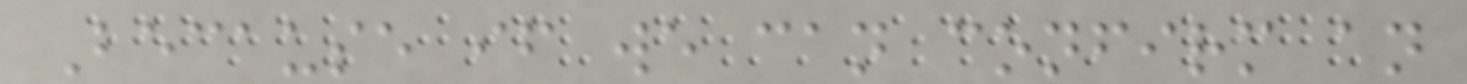Because if we can confirm an
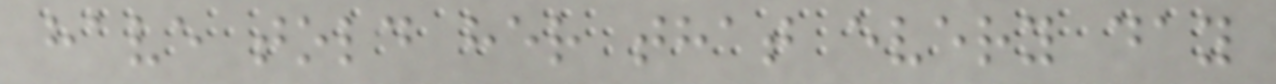have told her that every day
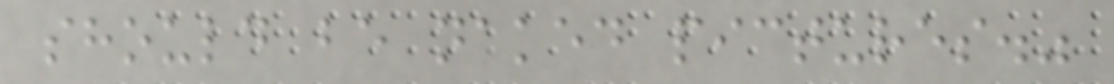should be naked pictures."
